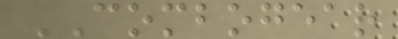COMBOGEAR
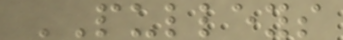PULLEYS
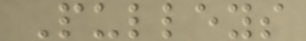Pulleys
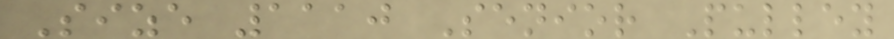Size 1110 Senior Pulley
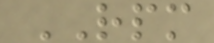RPM
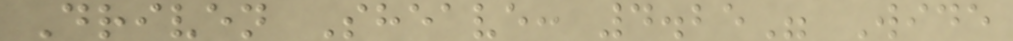Driven Sheave: 4.25" Wide
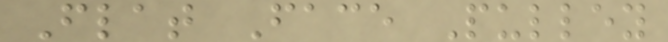Flat Face Pulley
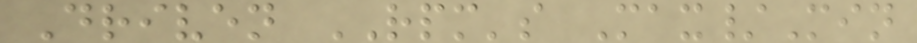Driven RPM's Max/Min
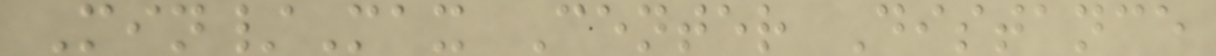Min/Max Center Distance
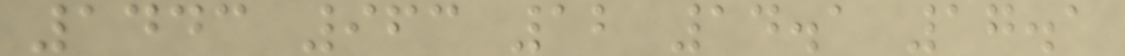1443 963 12 14.1 17.1
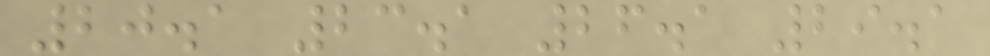20.1 23.1 26.1 29.1
